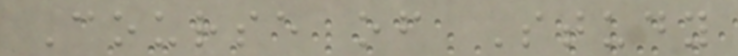Course of Study
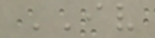IV
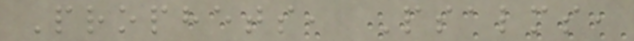Prophets, Psalms,
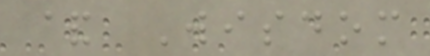& Wisdom
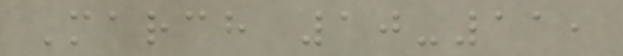March 10-11,
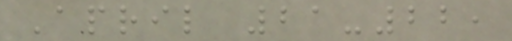April 21-22,
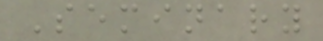Seminary
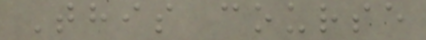This course
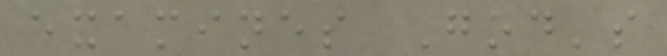examines God's
